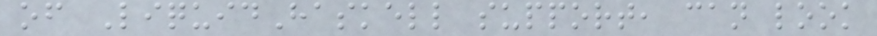of LiquidHaskell support, can look
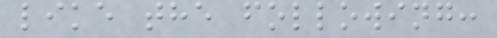like the following:
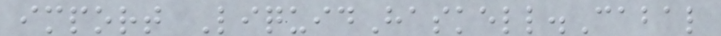import LiquidHaskell.Cabal
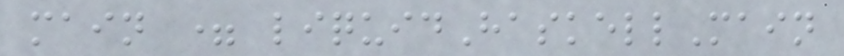main = liquidHaskellMain
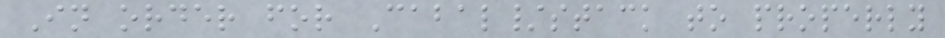In order for Cabal/stack to properly
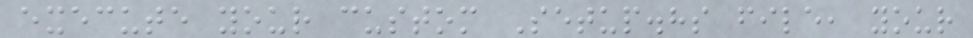execute your custom Setup.hs file, your
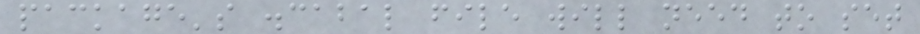package's .cabal file will need to set
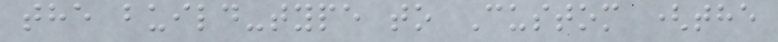the build-type to Custom (the
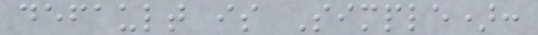default is Simple):
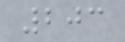203
